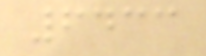6433
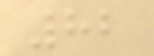82
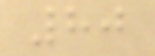80
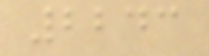2243
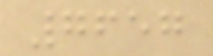7657
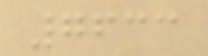7633
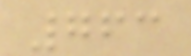763
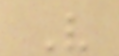V
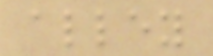alley
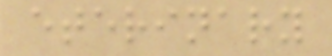eterinary
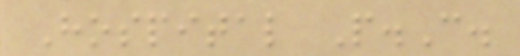Hospital P.C.
